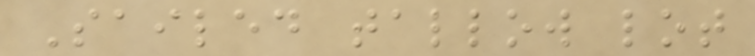Sailed tallow lot
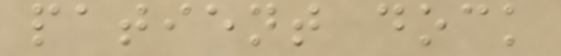patient dock
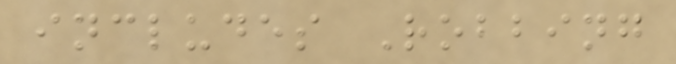includes Robbing
